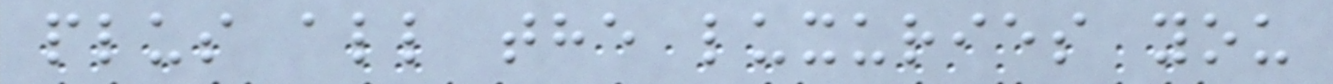plus all the luxuries you
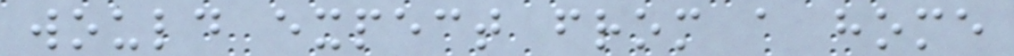would expect from a home
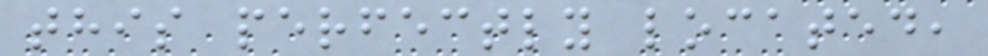this perfectly located,
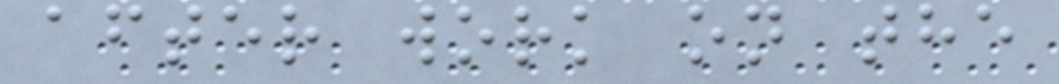after work on the
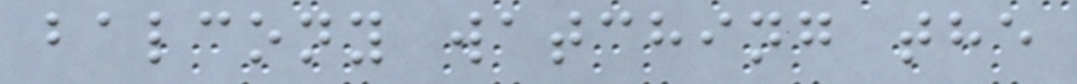balcony watching the
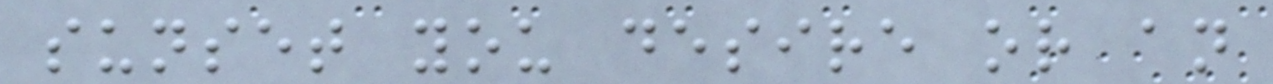sunset you desire or an
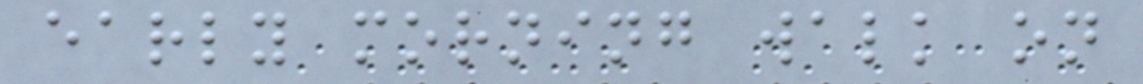early morning walk on
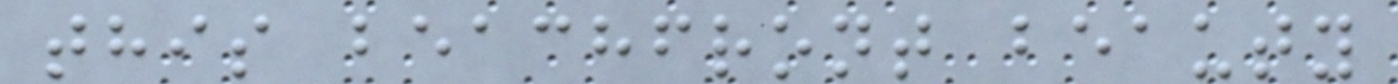this beachfront beauty
